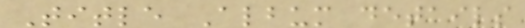Title Album details
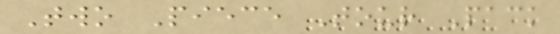Two Piece Tour Pack
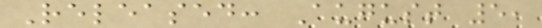Released: August 5,
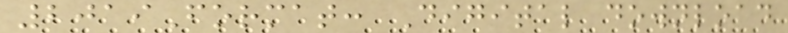2019Format: Digital download
